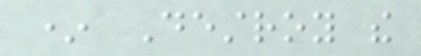* Destroy the
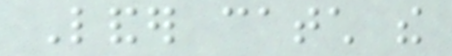Lander catch the
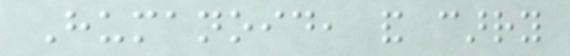Humanoid, and carry
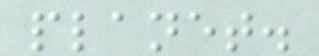planet.
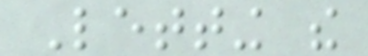Letting the
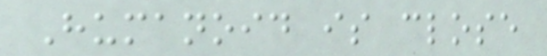Humanoid is close
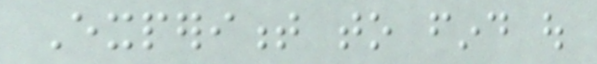Experiment to find out
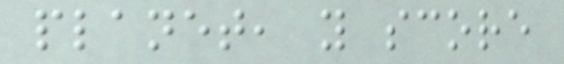planet, you score
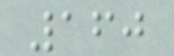160
